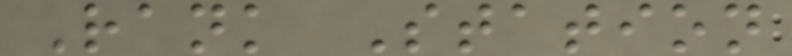Rank Station
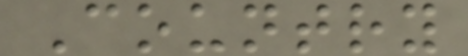Country
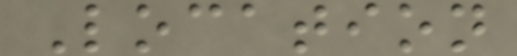Location
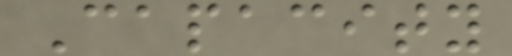Capacity
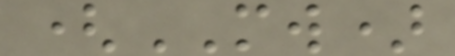(MW)
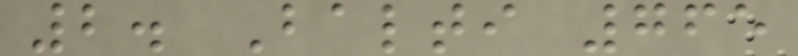2. Balti 765
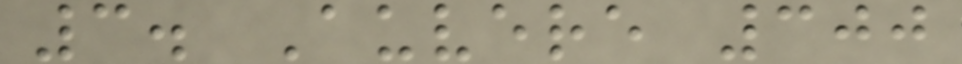3. Auvere 300
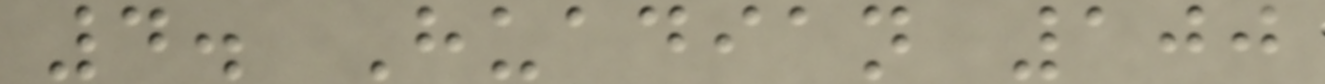4. Huadian 100
